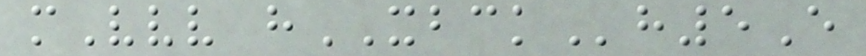mVvv hXBCKh5E
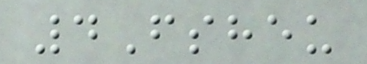4Fsheu
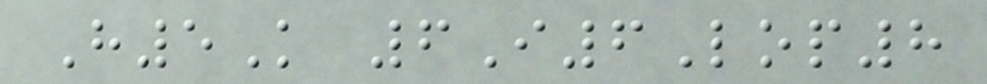H5K 6I6Lop8
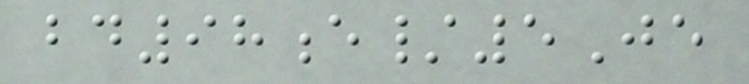bd98e/5Je
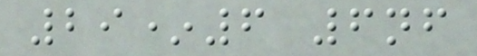29*6 6nf
